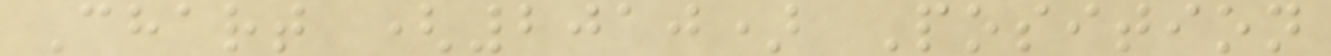Chart (2010) Position
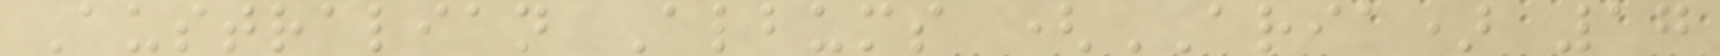Australian Albums (ARIA) 17
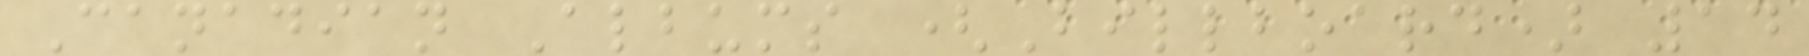Canadian Albums (Billboard) 14
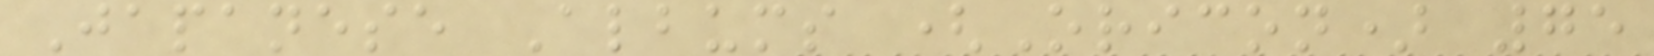Japanese Albums (Oricon) 75
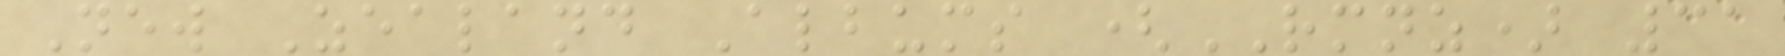New Zealand Albums (RMNZ) 31
